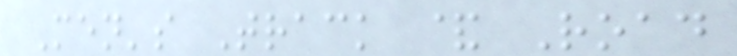Men's Track & Road
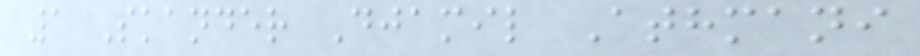1 Skander Djamil Athmani
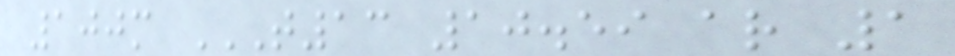100m T13 10.59 AR 1
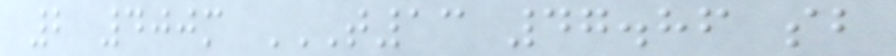2 400m T13 47.86 SB
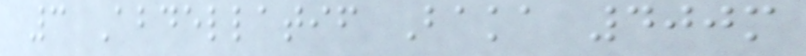3 Abdellatif Baka 400m
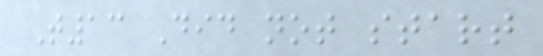T13 Did not start
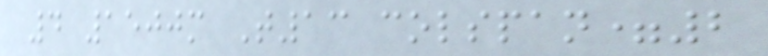4 1500m T13 colspan=2
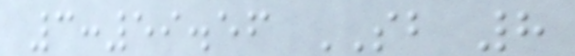3:59.56 SB 8
